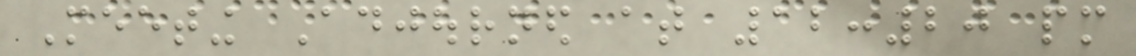Meeting Adjourned at 12:20 pm
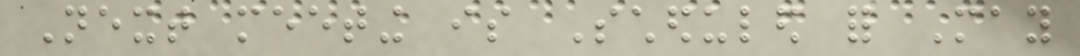Next meeting is Scheduled for May
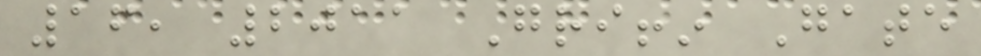16, 2011 Griffin Gate
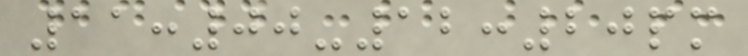11:00-12:20pm
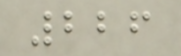226
